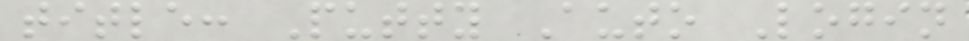title: Putty Auto Login
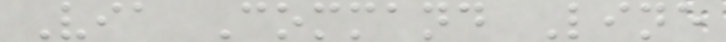Via Command Line
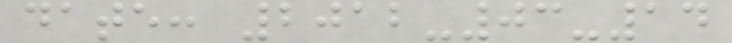date: 2012-03-14
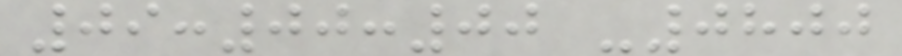09:00:00 -0800
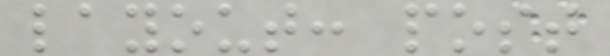layout: post
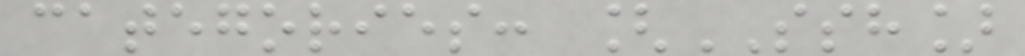categories: [SSH]
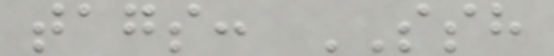tags: SSH
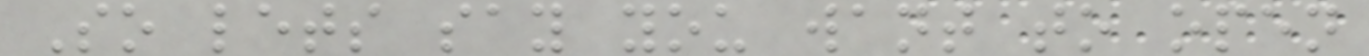So lets say you want to open
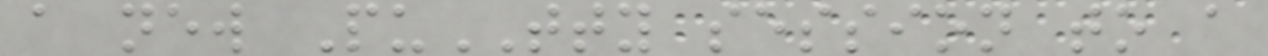a new PuTTY session to a
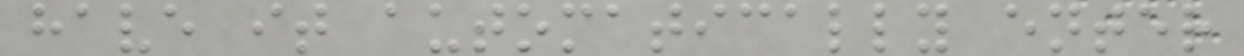have it automatically enter
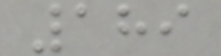189
